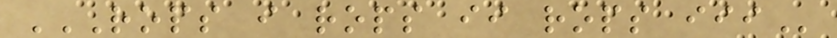ROPS I ROPS II ROPS III
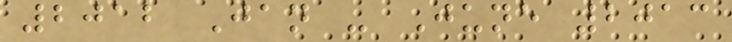2012 Jan - June 2013
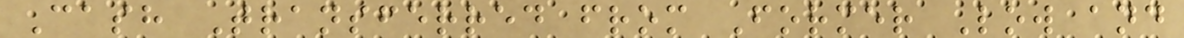Cash Transferred from Former Low and
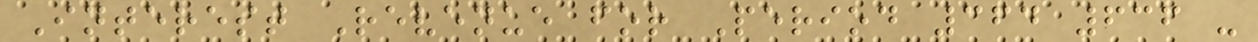Interest Revenue for Period 364 636 -
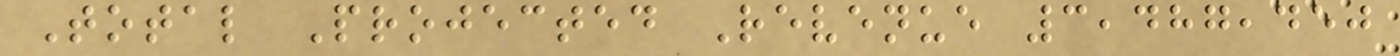Total Projected Revenue 3,487,450
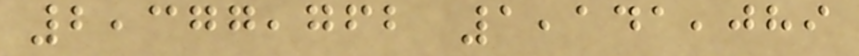2,377,762 1,141,089
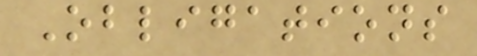Obligations
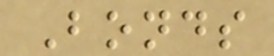Bonds
